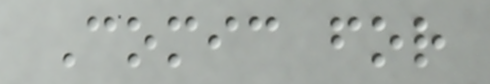Comic for
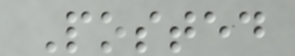Posted
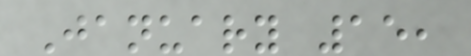January 15,
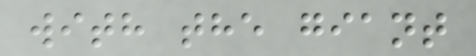with the giant
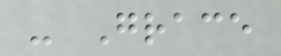- Grace
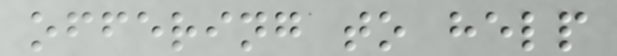offering to help
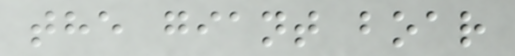the giant boar
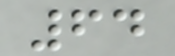64
